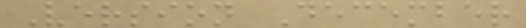Version December
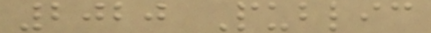2020 Public
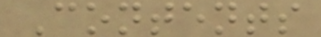Contents
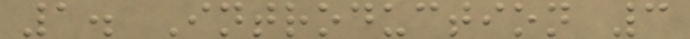1. Introduction 3
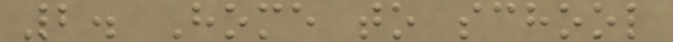2. Home to school
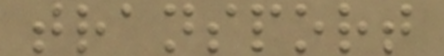transport
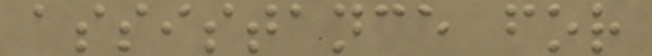assistance for
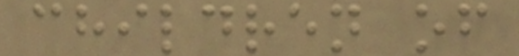children of
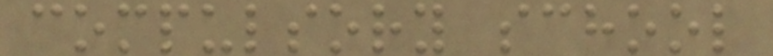compulsory school
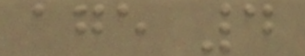age 4
